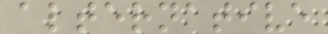alternative
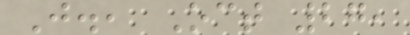J., Oct 27,
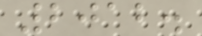2012.
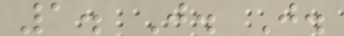1. J. J.
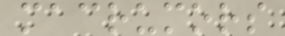macrumors
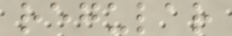regular
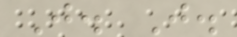J. J.
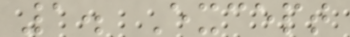1. Except
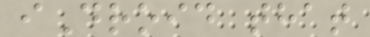iDroid that
